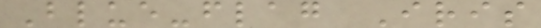Blue-flag Iris
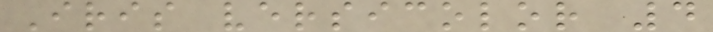Iris versicolor 4
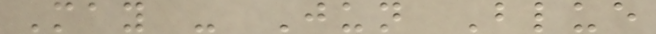May - Jun Blue
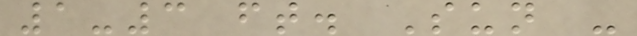1-3 ft. Sun -
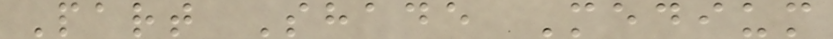Part Shade Medium
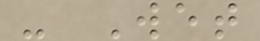- Wet
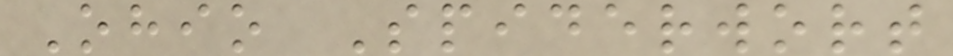Ohio Spiderwort
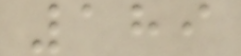189
